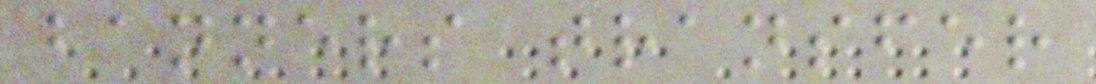banners transfer
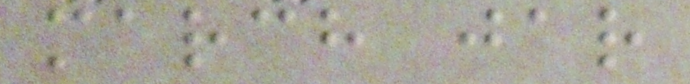march jar
